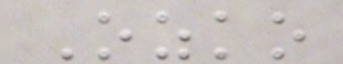Ozko
